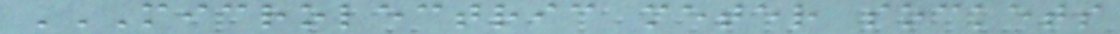MICROLECTRIC METER SOCKETS
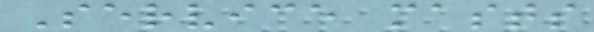Service masts
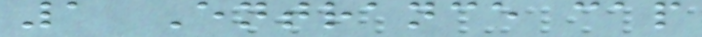1 Entrance cap
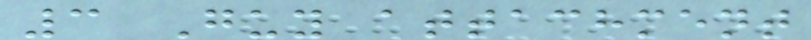3 Guy attachment
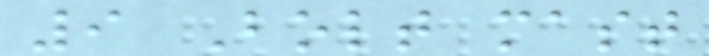9 Bolt mast
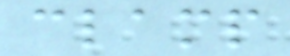clamp
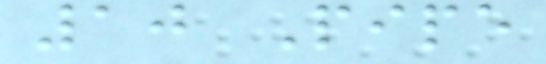10 Pipe
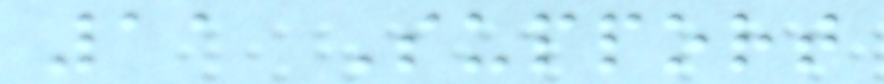11 Support
